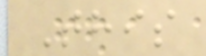This
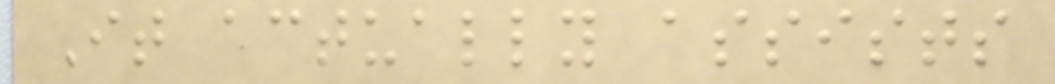It actually assists
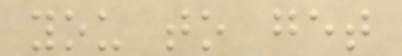you to get
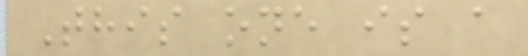This one is a
